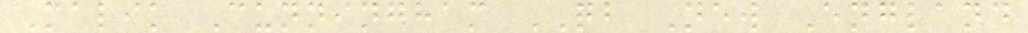Malik Cunningham QB New England
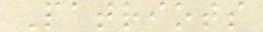Patriots
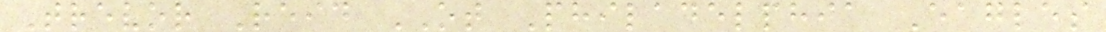Trevor Reid OT Philadelphia Eagles
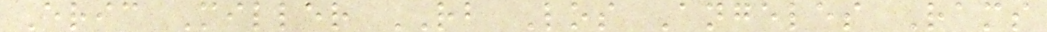Eric Miller RB Los Angeles Rams
